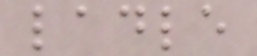ladle
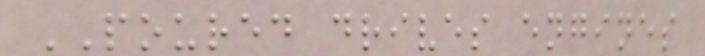POURED drives engines
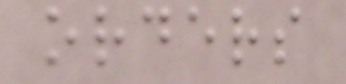orders
